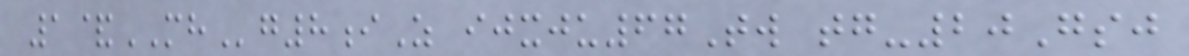1&MHg8iZ ijxju67Tw tg-20Gsj
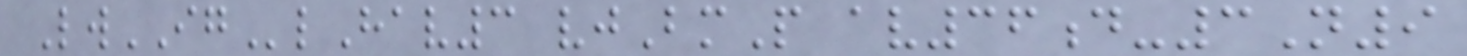LwIGlHav3 vjBmP av36d-3N9
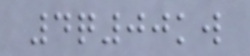4q00kw
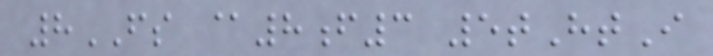8FS @8f3 5tHtI
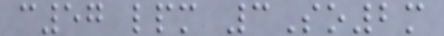c57 lpm 3So2m
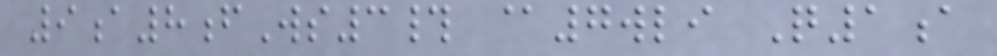9a8fWs3# @7wli Q1a
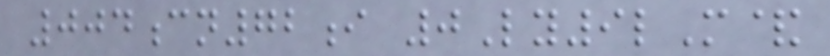004cn72i 0Ly9lM&
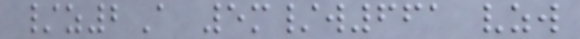/z2A 5m/w661 vzw
